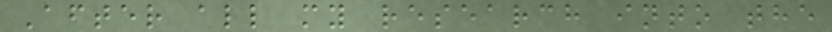After all my research into the
